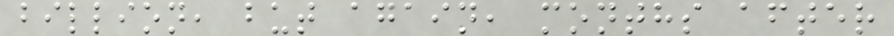billion, but again, months after
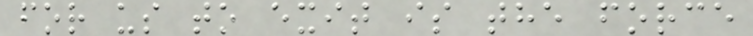for us to exit is the force
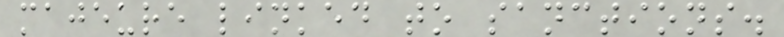majeure linked to sanctions.
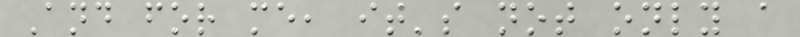And for me, it's not only a
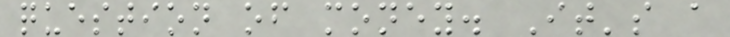question of money. It's a
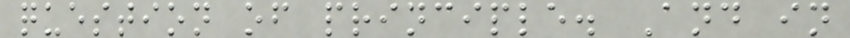question of principle. And in
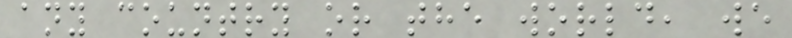any country or the world, we
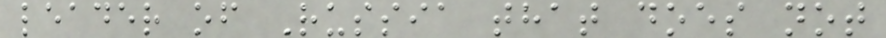leader of Russia that does not
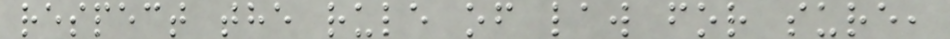respect the rule of law for sure,
